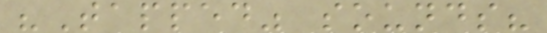"Tapped" sounds?
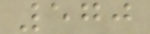570
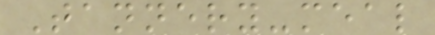Tannery-meal
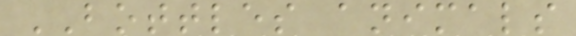BOTTLES animals
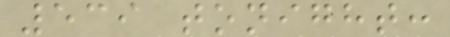539 tonight:
